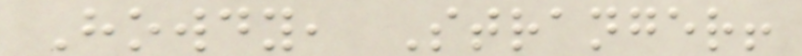Howdy, Stranger!
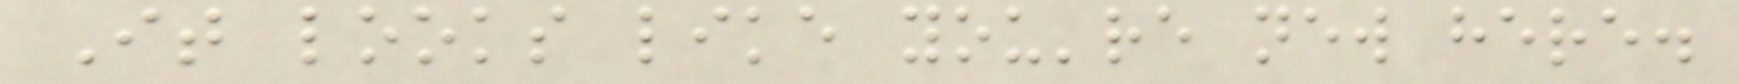It looks like you're new here.
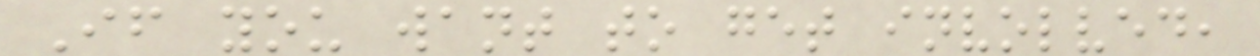If you want to get involved,
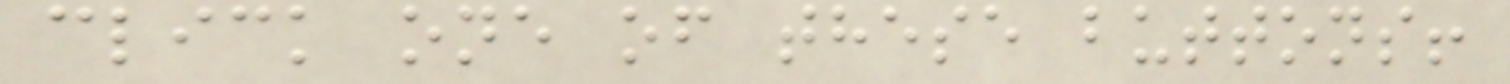click one of these buttons!
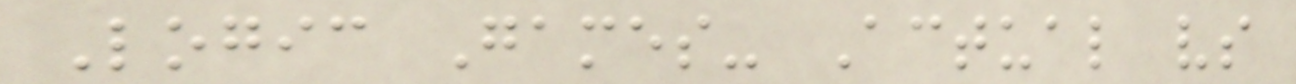Logic Games- Actual vs
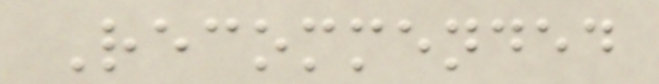Recommended
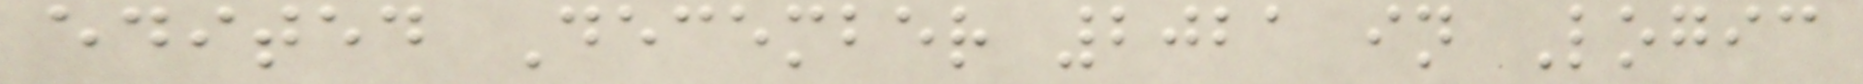edited December 2021 in Logic
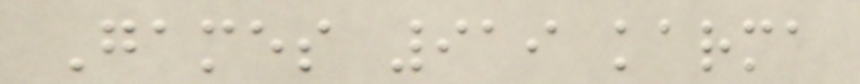Games 919 karma
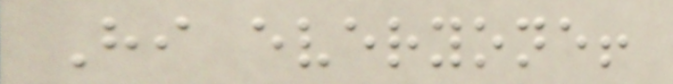Hi everyone!
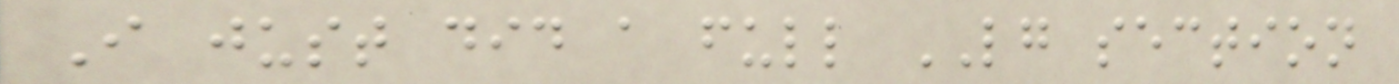I just did a full LG section
